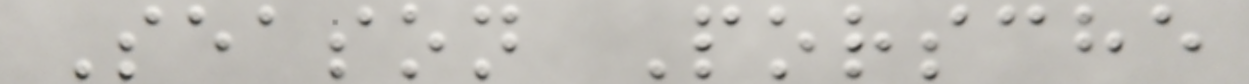Season Porsche
